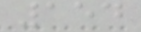154
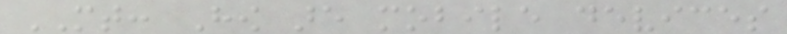MT: How are mobile devices
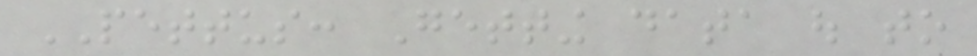PETTUS: Getting data out to
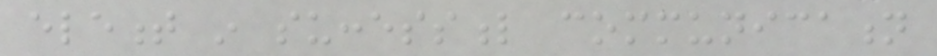element in successful communication
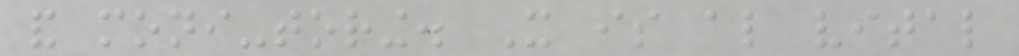and moni-toring. It is also vital
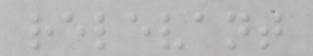relevant
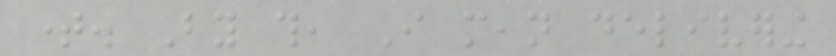time. By this, I mean delivering
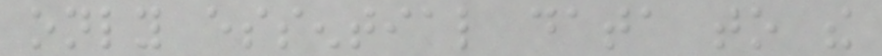only essential data to the
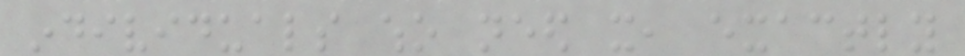individuals who need it, exactly
